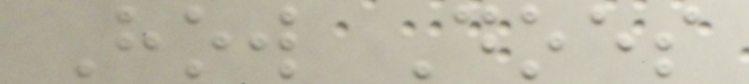How Does
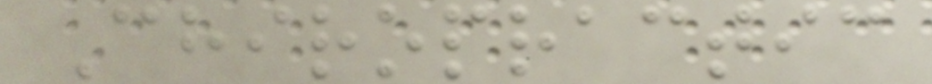Chiropractic
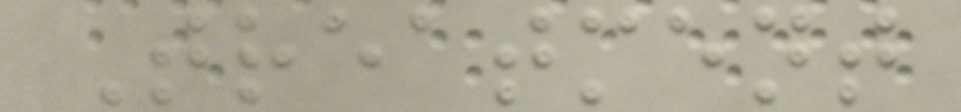Treatment
